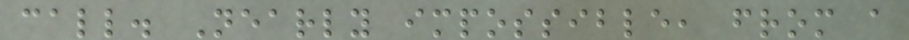call. Nearly impossible, from a
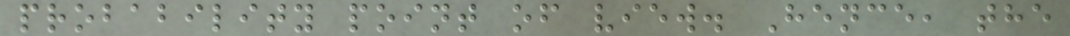probability point of view. Hence, the
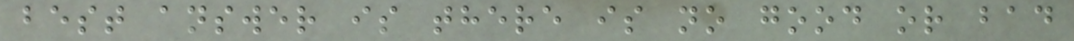best answer is there is no good or bad
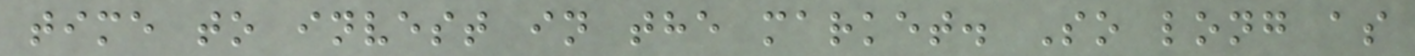time to invest in the market. So long as
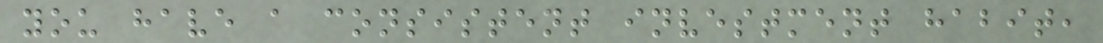you have a consistent investment habit,
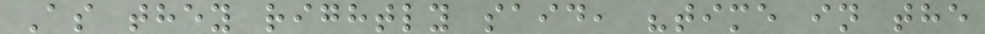As they rightly said, "time in the
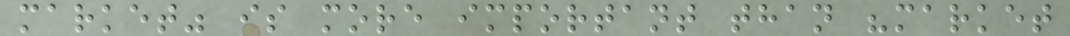market" is more important than "market
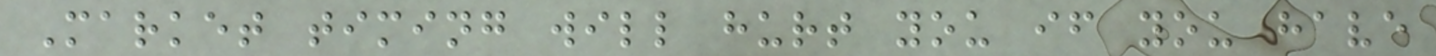Market timing will hurt you if you have
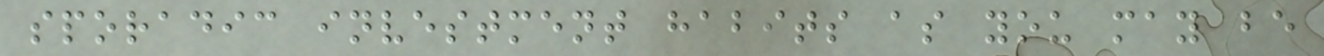sporadic investment habits as you may be
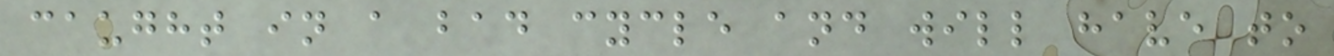caught in a bad cycle and will have to
